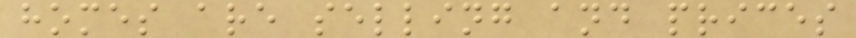homes are selling and prices
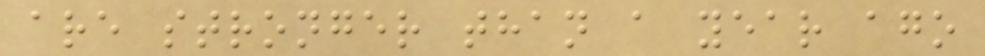are stronger than a year ago
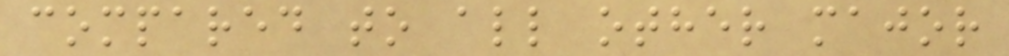compared to all other major
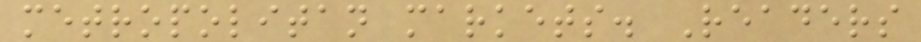metropolitan markets. Readers
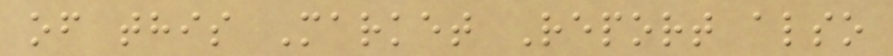of this Market Report also
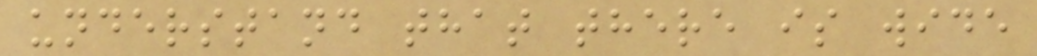understand that there is wide
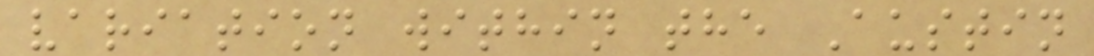variation within the Austin
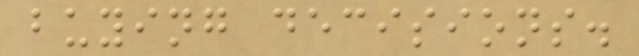buying decisions.
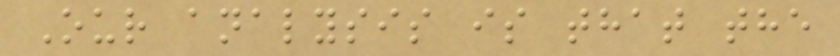Our analysis is that the
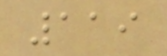119
